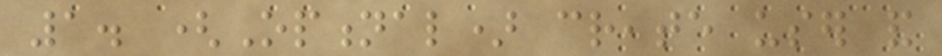1. (Optional) create user and
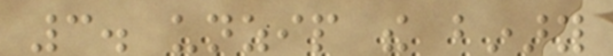3. unzip the binary
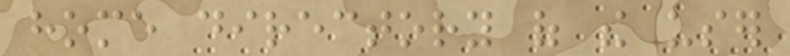home directory of the user
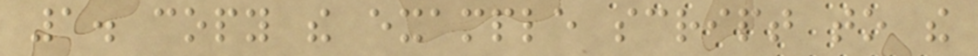1. copy the example script to the
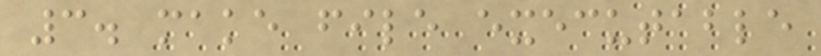3. make file executable
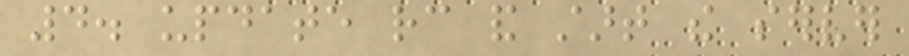4. update rc and start the server
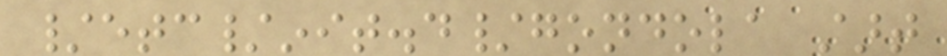/etc/init.d/gondola start
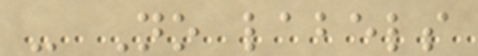- No labels
